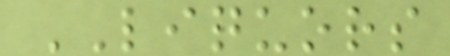LIQUORS
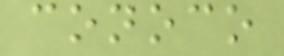conoco
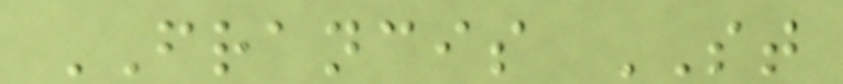FRANCIS ST
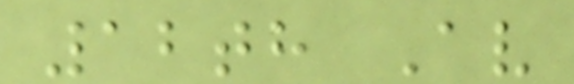12th Av
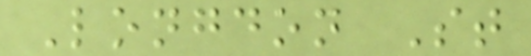Longdon St
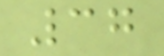37
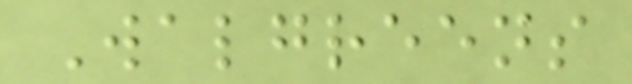Walgreens
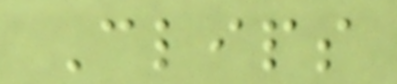Clips
